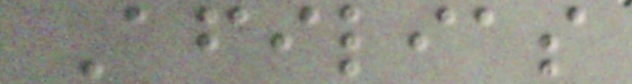Afilias
